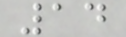14
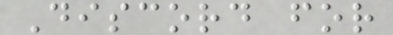Discord for
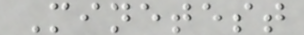Minetest
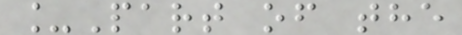_Part of the
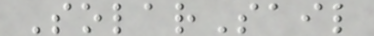SolarSail
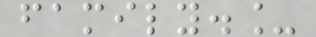family._
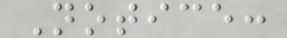Notice:
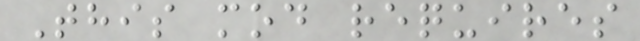This mod requires
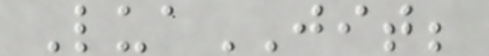LuaJIT;
